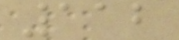112
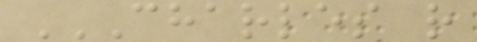CHARLES R
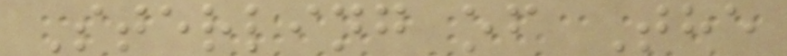Sterling of The
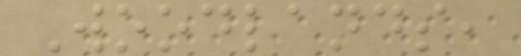Woodlands,
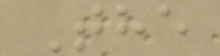The
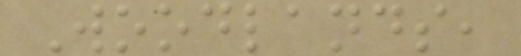Woodlands,
